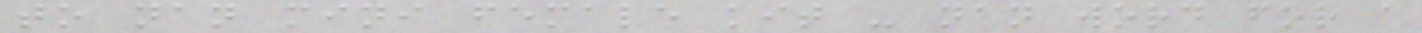to nan mini female kit - nan word for a
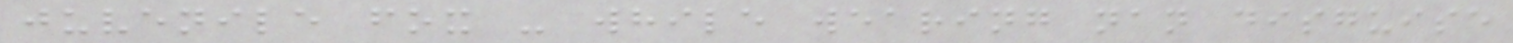juvenile fox - while wearing nan disguise
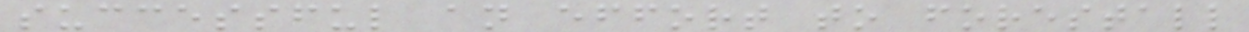successful an effort to forestall
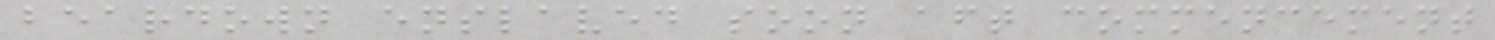beardown enslaved soon aft commencement
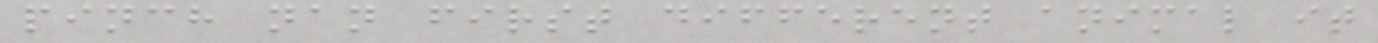pinch nan first different animal it
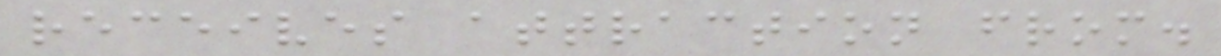receives attraction from.
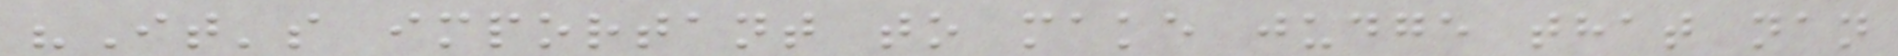"It's important to make judge that nan
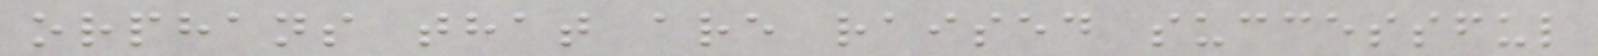orphans that are raised successful
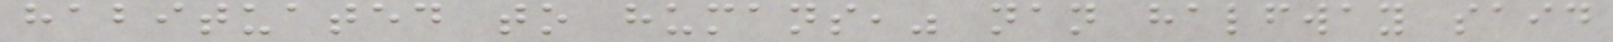habituated to humans," nan halfway said
